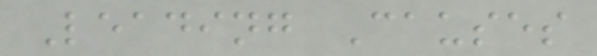Leading Causes
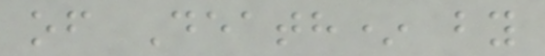of Death* by
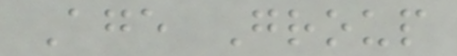Age Group
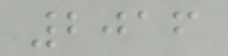2016
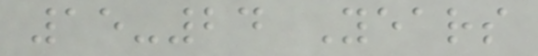15-24 Years
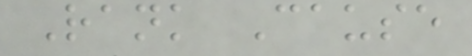Rank Cause
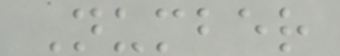Number
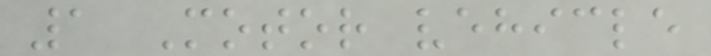1 Motor vehicle
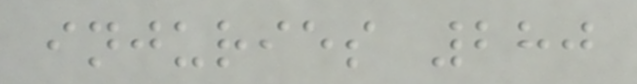injuries 280
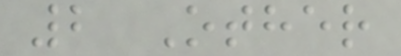2 Other
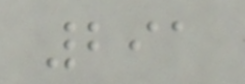291
